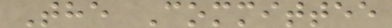The Committee
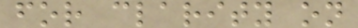for clarity on
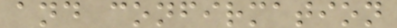and confirmation
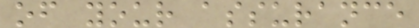of your assurance
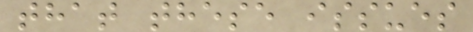that these issues
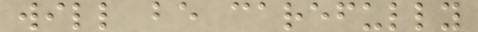will be carefully
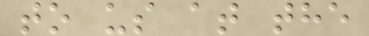to us at the
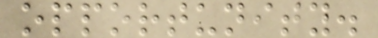opportunity.
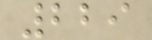229
